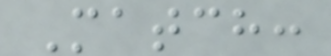Match:
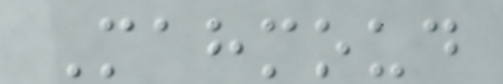Mahmoud
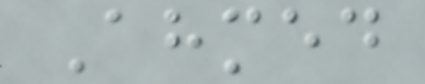Ahmed
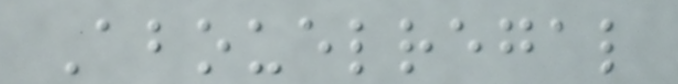Abouelregal
